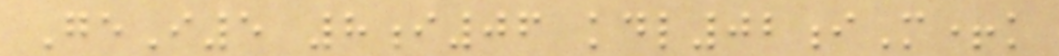GeI5 8i06 kdl02iM+k
